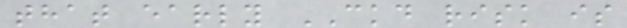that early CKD risk is
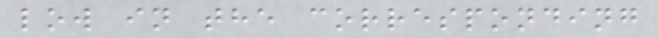low in the corresponding
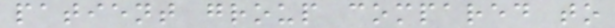patient group compared to
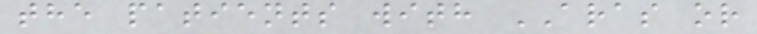the patients with ARAS or
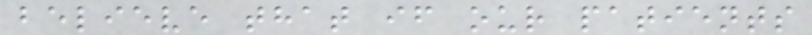believe that if our patients
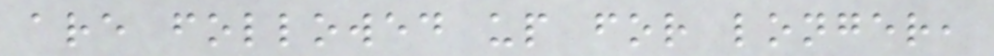are followed up for longer,
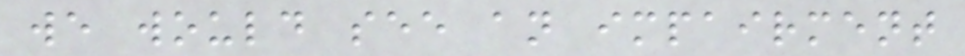we would see an impairment
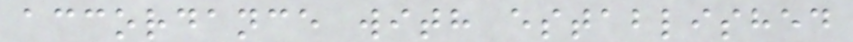accordance with established
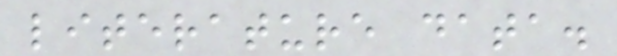literature data.
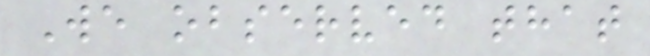We observed that
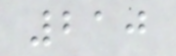210
